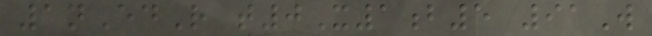1nEdR t0X1b5 91W
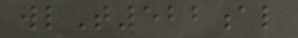wlT522al
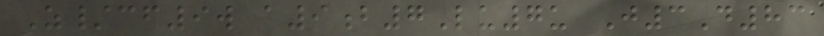Z/cf9w a9b7Lu7u J3D83
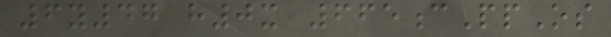6y47 h0x 665cPpOs
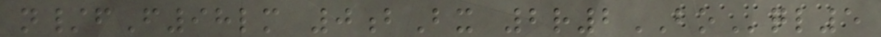n/fF98lm 0bBx 2r2BOql5
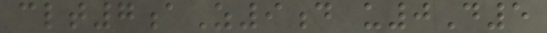clt7aZ9d u0D5
